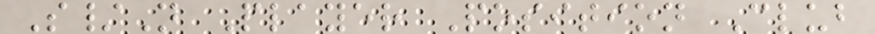S/N Player Position Club
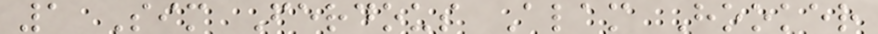1 Sim Ferdous Alam Hooker
